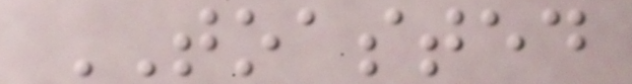TOASTED
